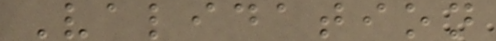Validation
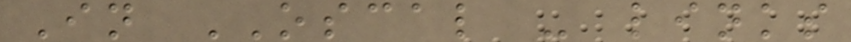In OSCAL - links
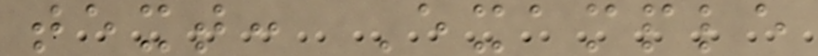text: Example
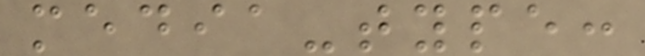media-type:
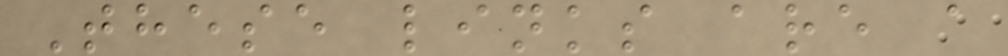These links are a
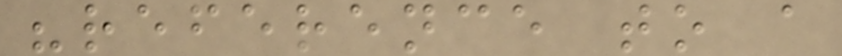"reference to a
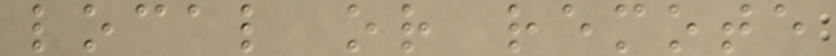local or remote
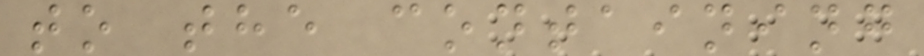to the containing
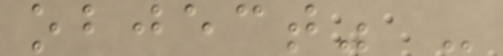object" -
